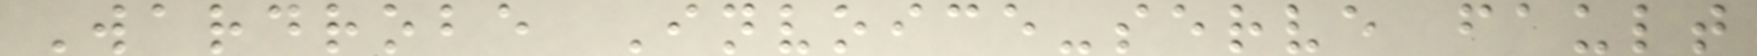Wardrobe Invoice-serve fault
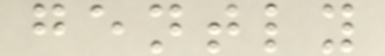gently
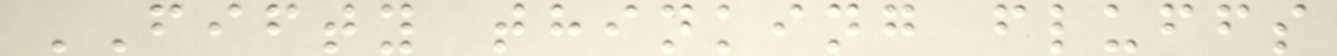FIFTY thinking fluffs
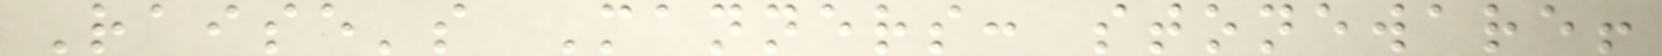Raise's Manners: stoneware!
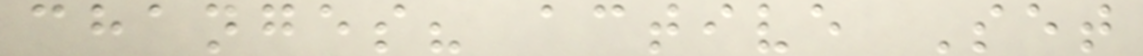changes? active Set
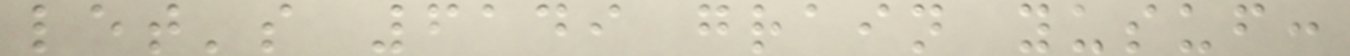let's 6149 grain yusuf:
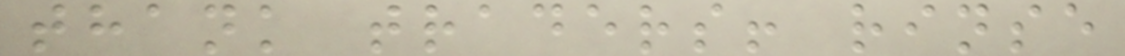thank traders! rinse
